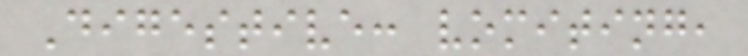Digestive: vomiting,
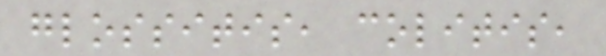glossitis, colitis,
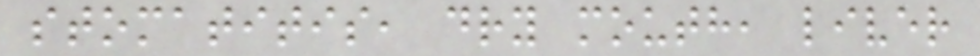stomatitis, dry mouth, liver
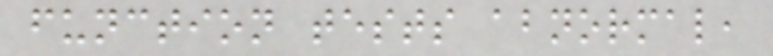function tests abnormal,
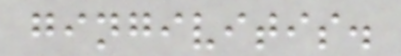gingivitis.
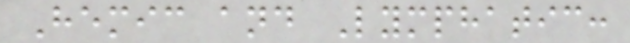Hemic and Lymphatic:
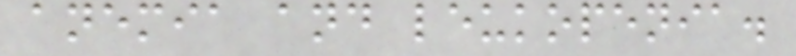anemia and leukopenia.
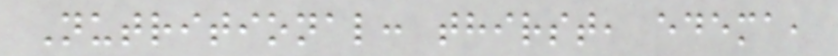Nutritional: thirst, edema,
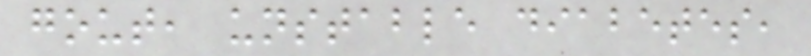gout, unstable diabetes,
